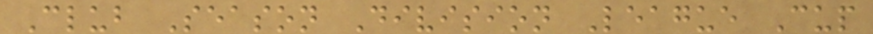Club Season Division League Cup
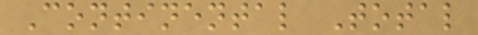Continental Total
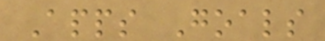Apps Goals
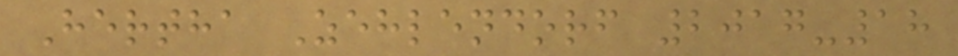Hertha Zehlendorf 2017-18
